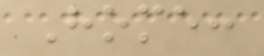Home:
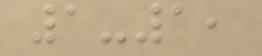1-1,
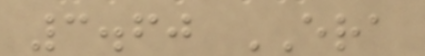3.60 ERA
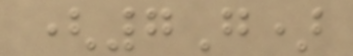(7G)
